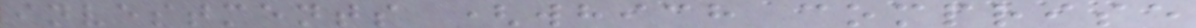investments (which comprise
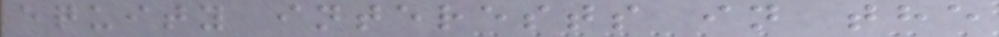equity interests in the
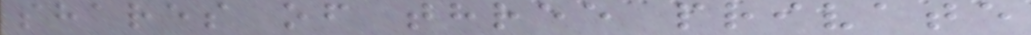shares of three private
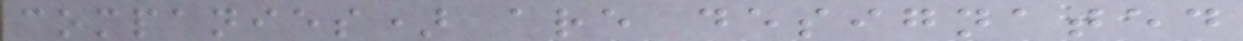companies) are designated
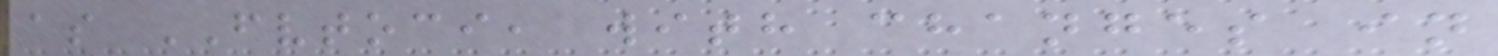as FVTOCI, with changes in
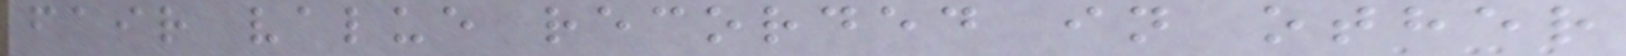fair value recorded in other
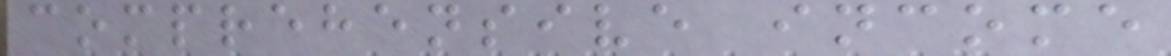comprehensive income
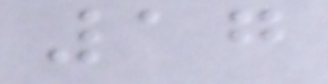17
